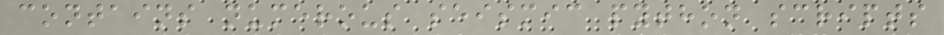contains numerous seismic python scripts
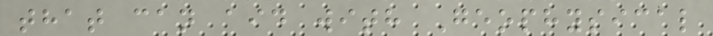that can aid with Geophysical
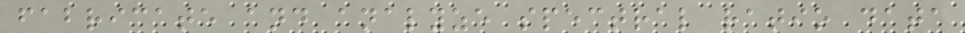fabricate and analyze spectral ratio data
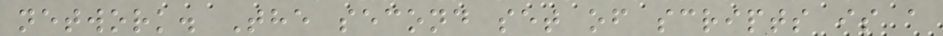network. The second set of scripts is a
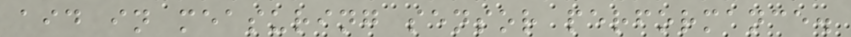aid in measuring sensor performance.
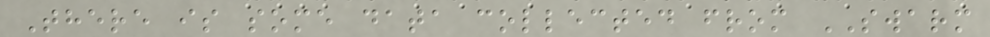There is some data collected from SWARM
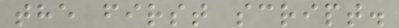the first script.
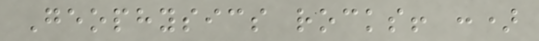Geophysics rocks! :)
